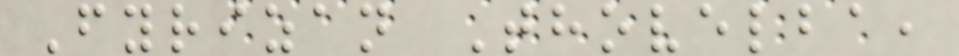Fyrizan Thovelba,
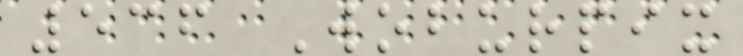536 Woburpix
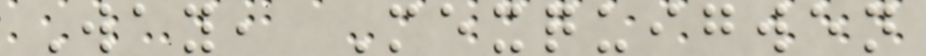Way, Mexquigwen
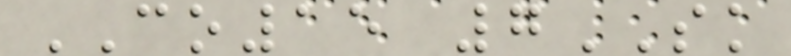CO15 7SK
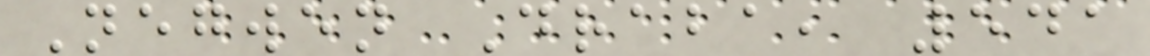Negwen Draba, 541
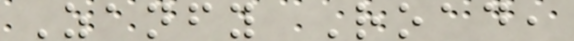Zanfy Road,
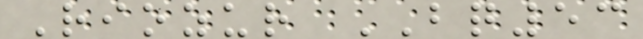Riozur BQ53
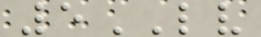5LV
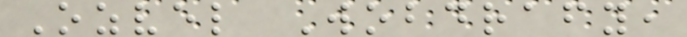Ozvel Wobdrafy,
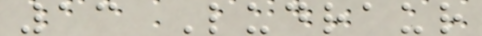13 Ludraur
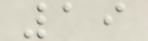19
